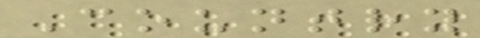Country
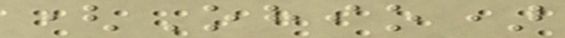(Ohio)
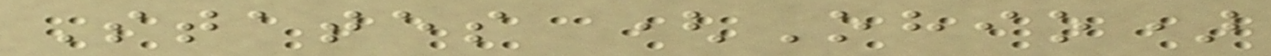States (Ohio)
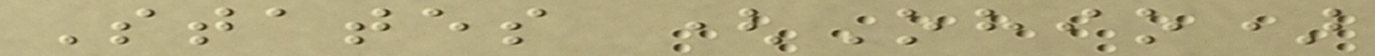States (Ohio)
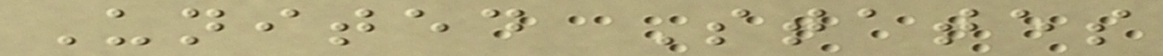United States
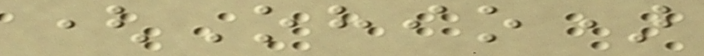(Ohio)
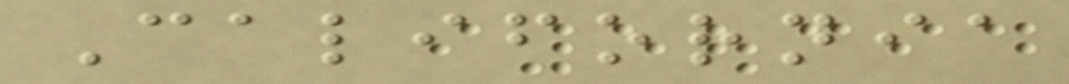California
